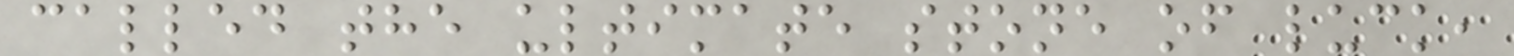called the ultimate stone of luck,
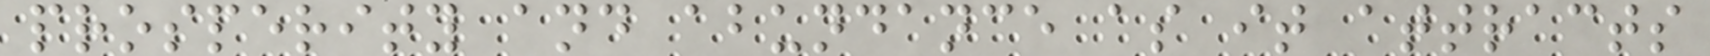prosperity and abundance as it attracts
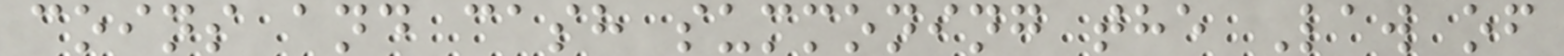coins and cash summoning the Law of
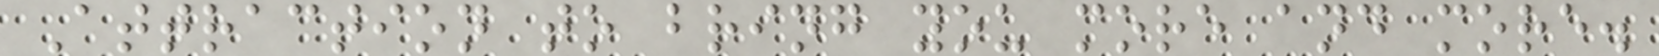Attraction to bring you more and more.
